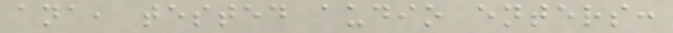ana, tested audio enters:
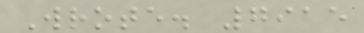Wrote. 7915
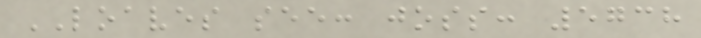LOAVES see: joss: 5738
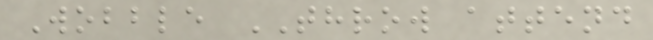Wobble THROW attend
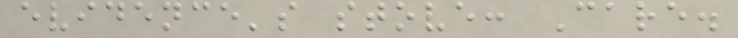evidence's stove: Care.
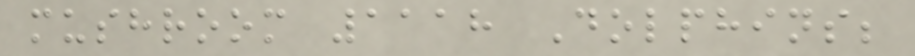mushroom 1118 Dolphins;
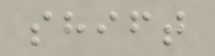shift
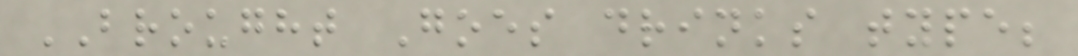BROUGHT Goes drinks type;
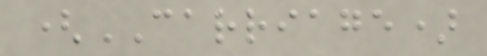(CARRIAGE)
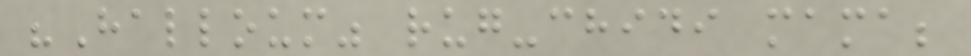"Halloum" rug-chidi mama;
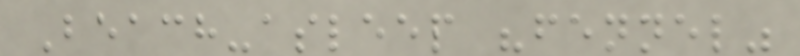Beach-asleep "fennel"
